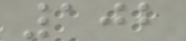102
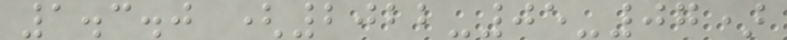1.3.0 (2022-05-07)
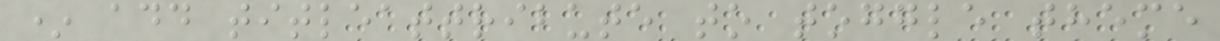* add titleattribute to toggle theme
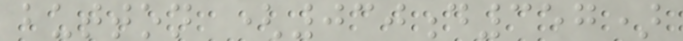button (030d357)
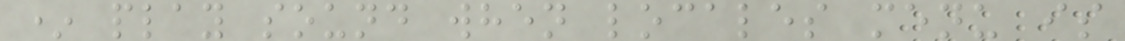* play sound when locales menu is
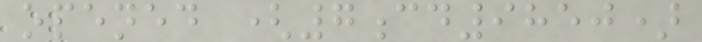opened (7cd9850)
